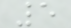5
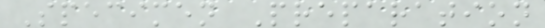Specimen Preparation
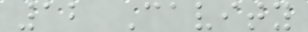12 Cavity
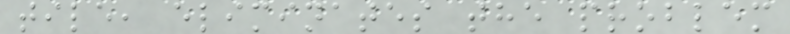tile, eliminates the problem
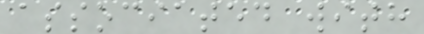associated with
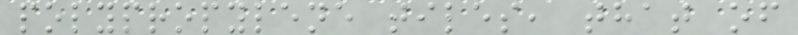polypropylene tiles, that of
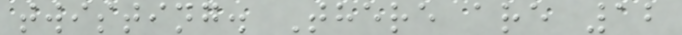twisting. There are 12
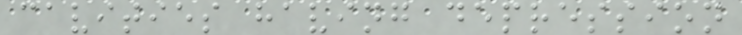cavities having depression
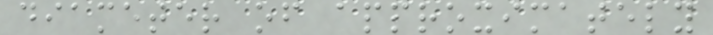diameter of approximately
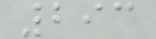293
